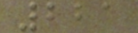221
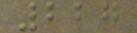227
